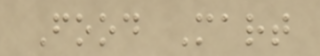Food Mart
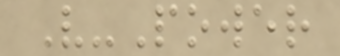V-Power
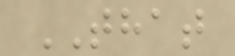THAT
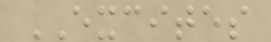EXCITES
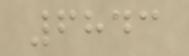6843
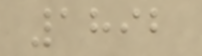1892
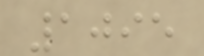1095
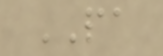PA
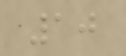10
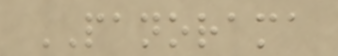PANORAMA
